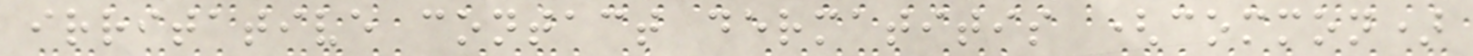irritative contact dermatitis (common)
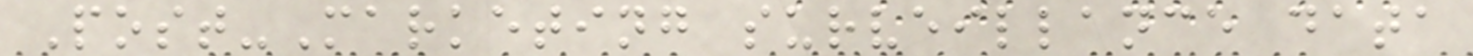Post-Marketing surveillance data
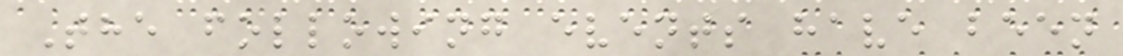The following events have been
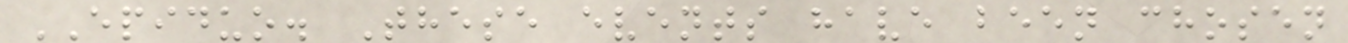EPIDUO. These events have been chosen
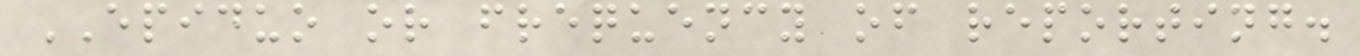EPIDUO or frequency of reporting.
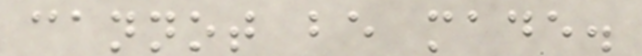cannot be made.
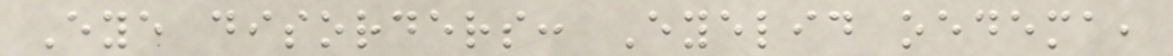Eye disorders: Eyelid oedema,
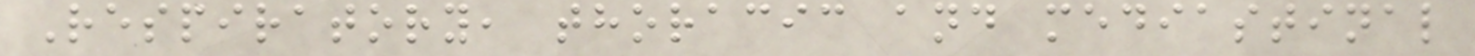Respiratory, thoracic and mediastinal
